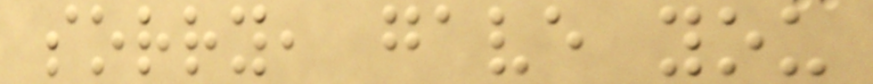sorry, gave you
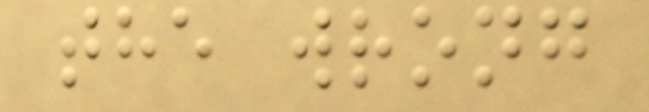the wrong
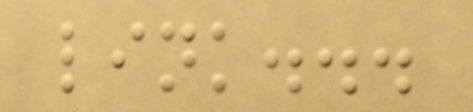link...
